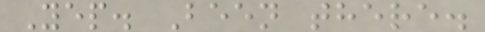Yep. Been there.
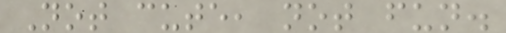Not cute, not fun.
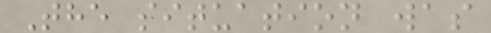The situation was
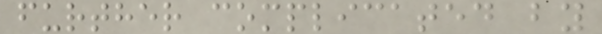further complicated by
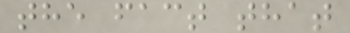the fact that
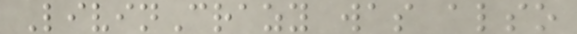LivinCrazy was also
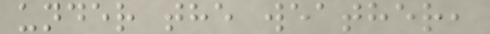under the weather,
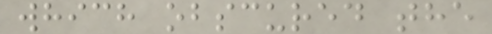which obscured the
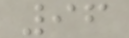96
